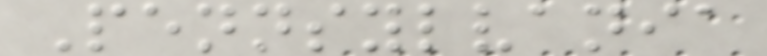Pennsylvania
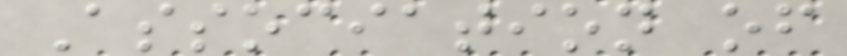Association of
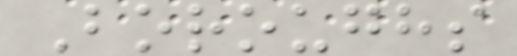Boroughs
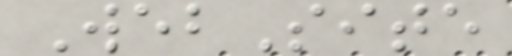WebSite
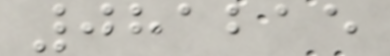081215
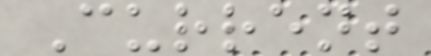Current
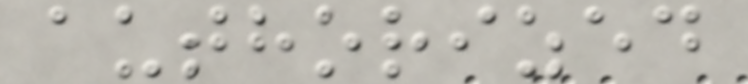authorized
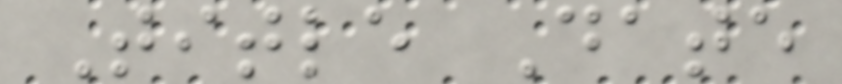Title Date
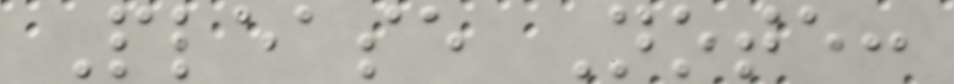Please Note:
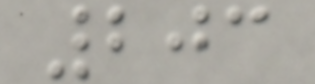203
